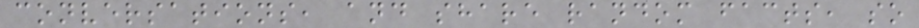conversations, and share random facts, so
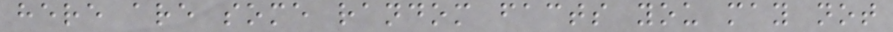here are some random facts you may not
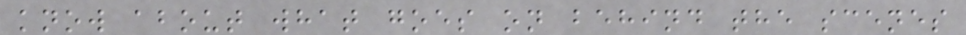know about what goes on behind the scenes
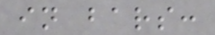in bars:
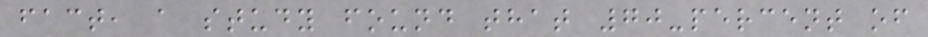fact, a study found that 70-percent of
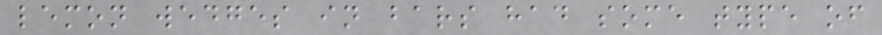lemon wedges in bars had some type of
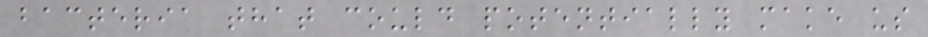bacteria that could potentially make us
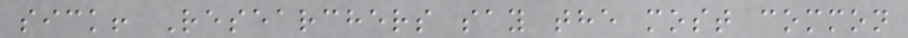sick! Researchers say the most common
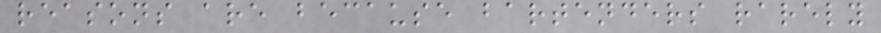reasons are because bartenders rarely
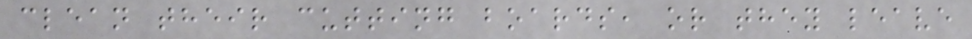clean their cutting boards, or they leave
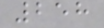258
